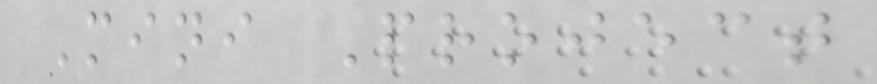Mini Project
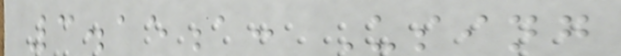3.15a: Using
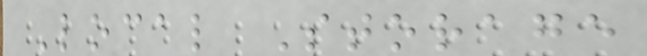Local Storage
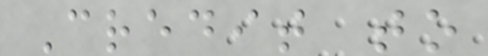Credit to
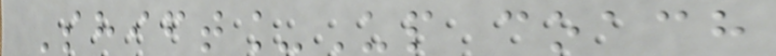Shift_Up coach
